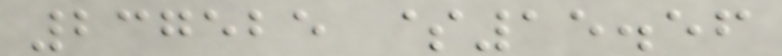237525 $15.56
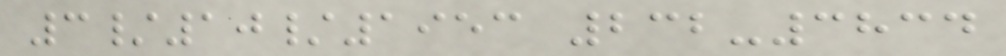3/10/1953 232-3834
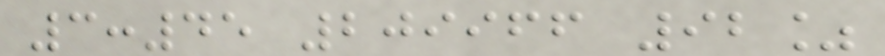3:45 209966 92%
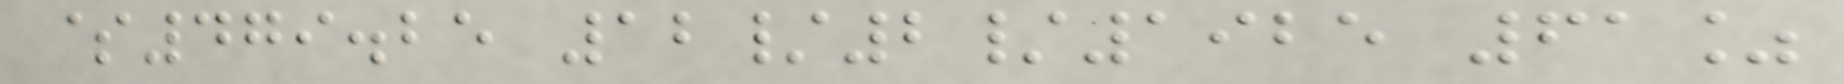$479.25 12/2/1925 61%
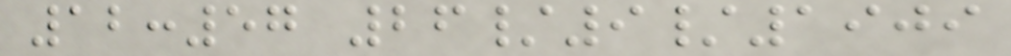12:57 26/9/1909
